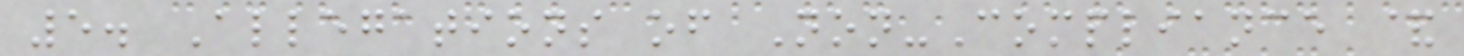5. Allegations of Non-Compliance &
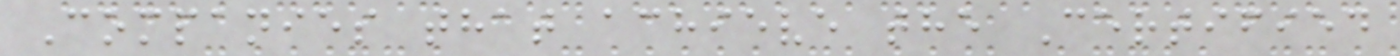Companies that achieve the Certified
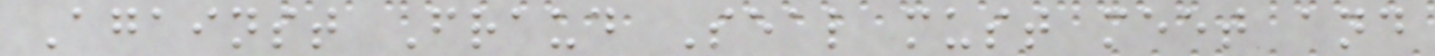Against Fraud Seal must meet and
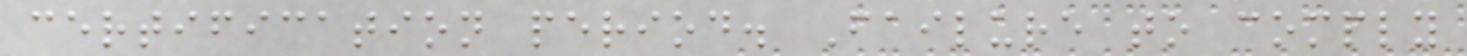certification period. Failure to comply
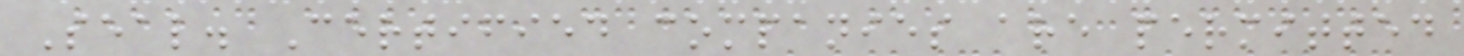Seal. Certified companies are permitted
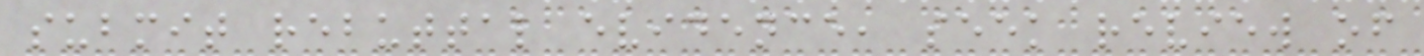submit rebuttal evidence, seek review of
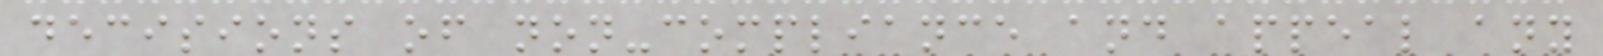decisions of non-compliance and appeal any
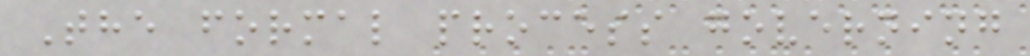The formal process governing
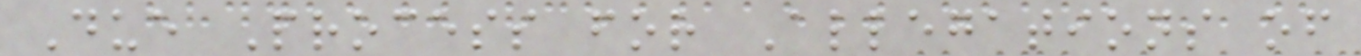Due Process for Allegations of
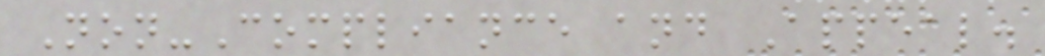Non-Compliance and Appeal.
